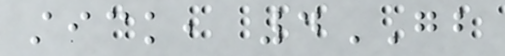stick, 4GB
